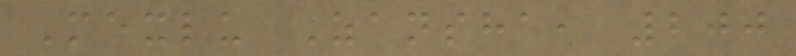Mexlu Zansha, 200
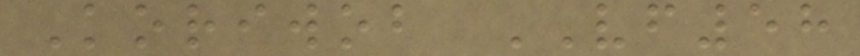Koriwob VF58
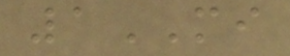1MI
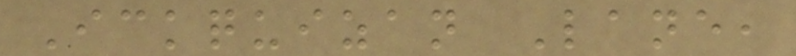Ickquizan Lane,
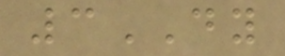3DY
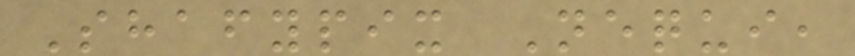Shafypix Nequi,
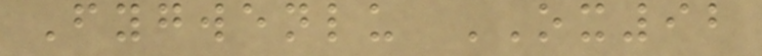Fygwenlu OX92
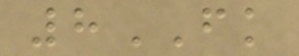8FK
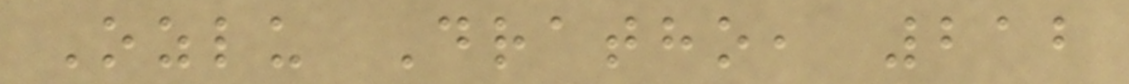Ozlu Dratho, 212
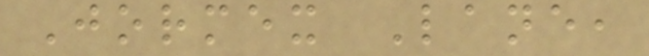Jormex Lane,
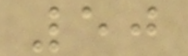50
